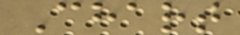Chart
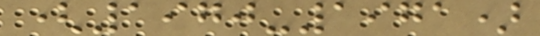(1970-1971)
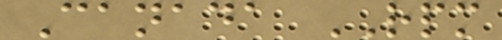Canada RPM
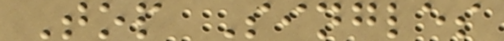Top Singles
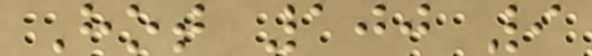Hot 100 9
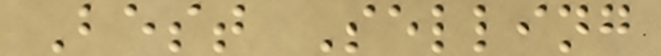Best Selling
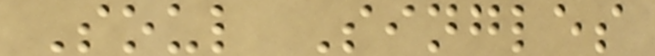Soul Singles
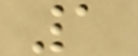1
